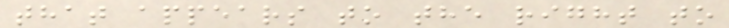that appears to the right to
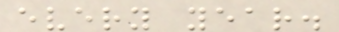every year.
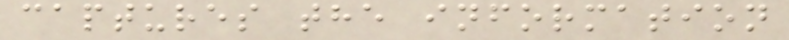captures the information
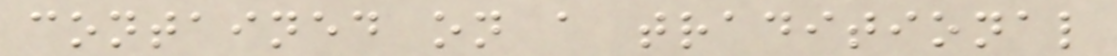contained on a traditional
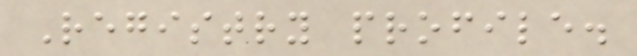Registry profile.
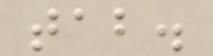tab.
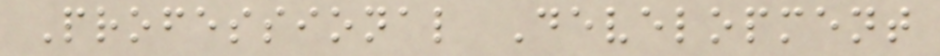Professional Development
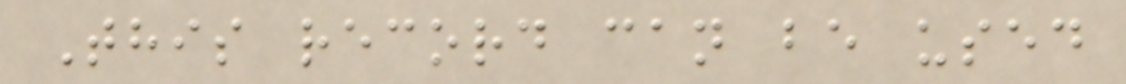This record can be used
